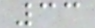33
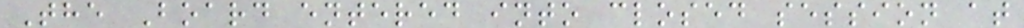The Board entered into closed session at
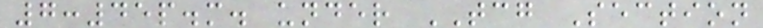7:45p.m. under TCG Section
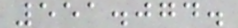551.074.
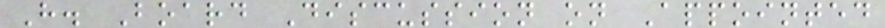H. Board Discussion on Appointed
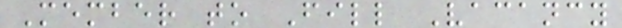Member to Fill Vacancy
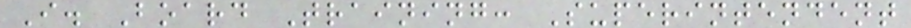I. Board Training: Superintendent
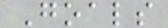Goals
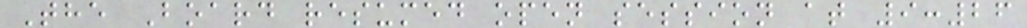The Board resumed open session at 9:26
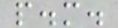p.m.
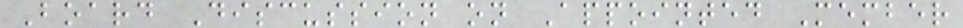Board Discussion on Appointed Member
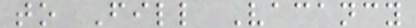to Fill Vacancy
